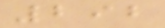292
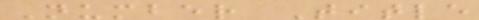Number Title
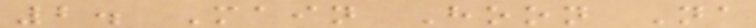2. Main Hoon Na
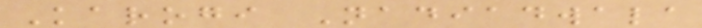Karogi Nadiadwala
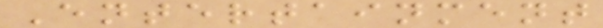Entertainment
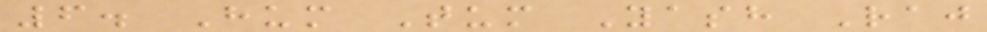6. Hum Tum Yash Raj
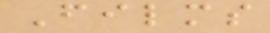Films
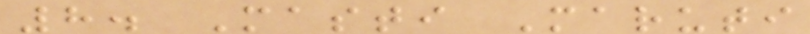8. Masti Maruti
